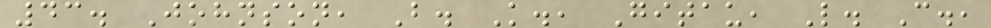43. Johnson, B. K., Gitau, L. C.,
